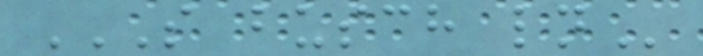S BUSCH LN
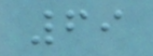69
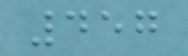457
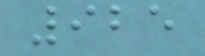925
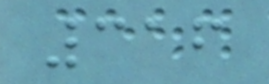316
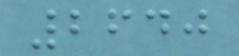2640
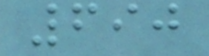690
